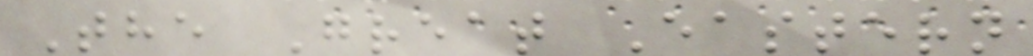The Great Eastern
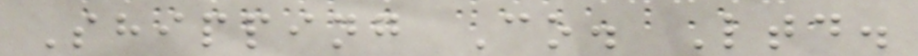Shipping Co. Ltd.
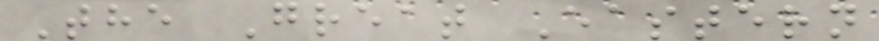The Great Eastern
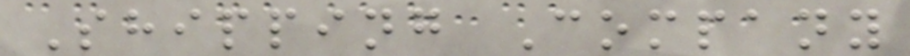Shipping Company
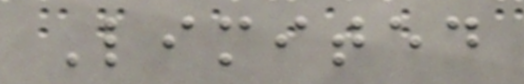Limited
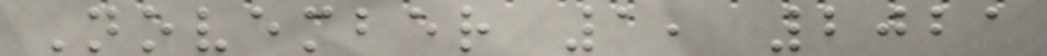November 1, 2021
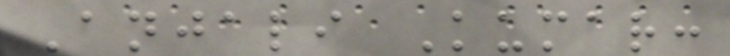Anjali Kumar:
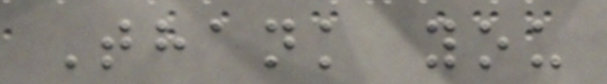Thank you
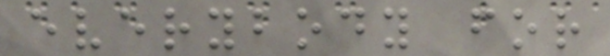everybody for
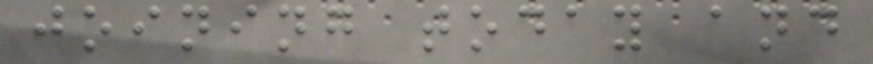joining today and
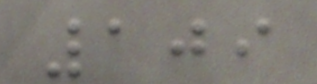109
